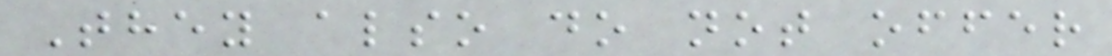They also do not offer
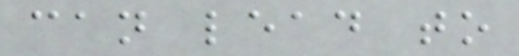can lead to
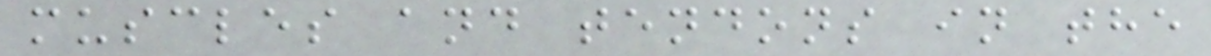muscles and tendons in the
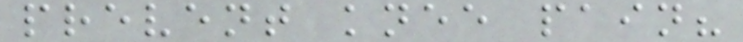prevent knee pain?
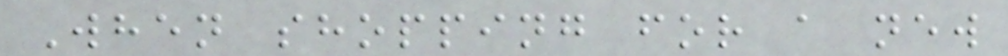When shopping for a new
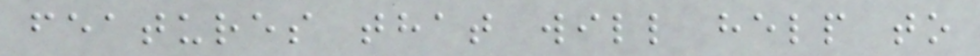features that will help to
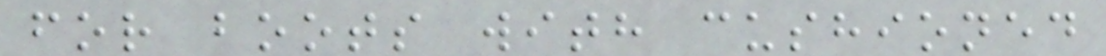for boots with cushioned
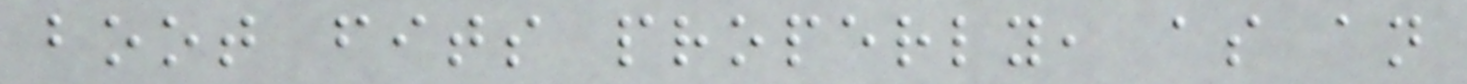boot fits properly, as an
